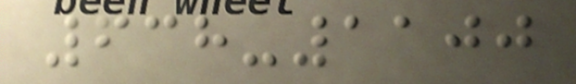638-1100
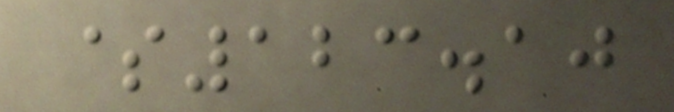$123.10
